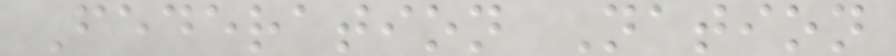Federation Nation
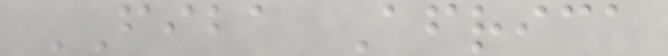FIBA Africa
